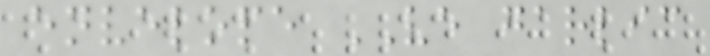envelope VE garlic
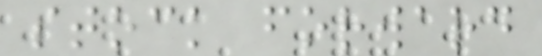stock forward
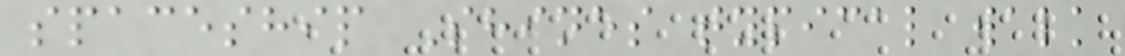spaceship Shines typical walk
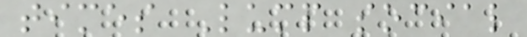times Lump social
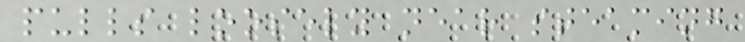pulls loosely near steaming
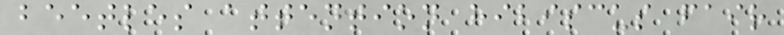beetles attention hibiscus fair
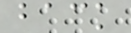back
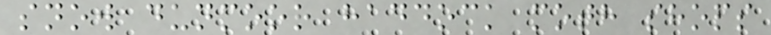snow dunmoor haddock moth shops
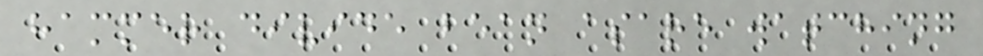hammer divide bean asare watching
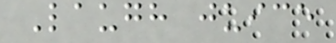Laugh juice
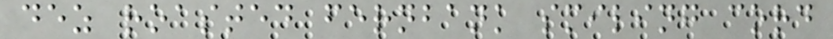dez roasted fernbank smiling cord
